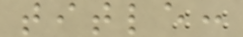title:
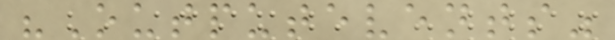"Outputevents"
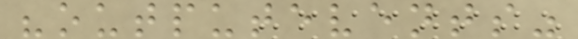"outputevents"
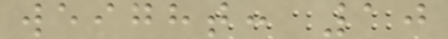weight: 10
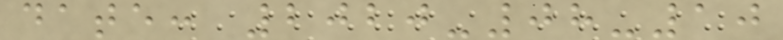date: 2020-08-10
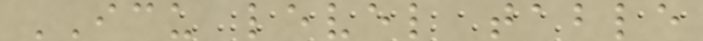ICU level table
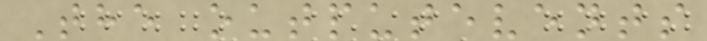The outputevents
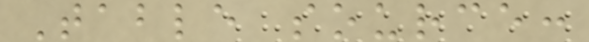Table source:
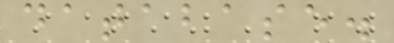database.
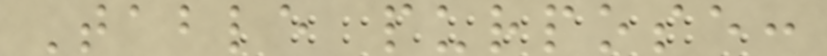Table purpose:
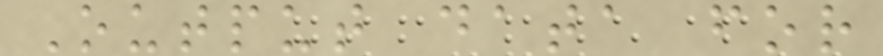Output data for
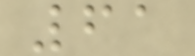61
